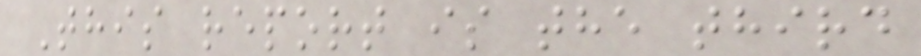This report is the third
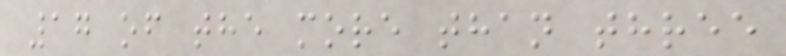17 of the more than three
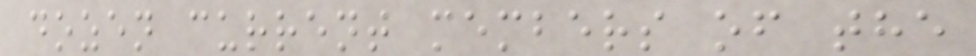dozen current members of the
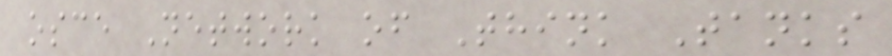osce Network of Think Tanks
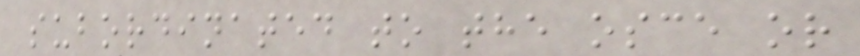subordinated to the osce or
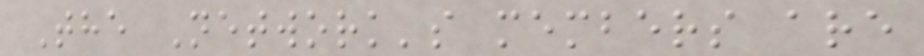The Network's members are
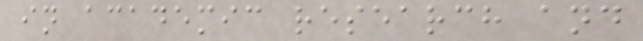in academic research and
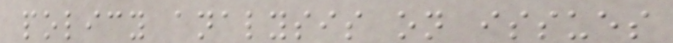policy analysis on issues
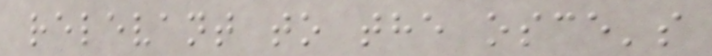relevant to the osce's
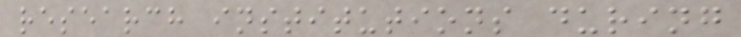research institutions during
